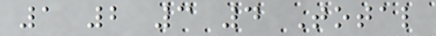1 2 3 4 Total
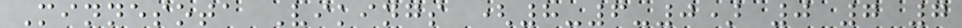Minnesota Vikings (8-6-0) 0 7 7
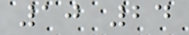10 24
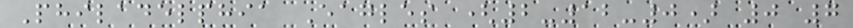Philadelphia Eagles (2-12-0) 0 7
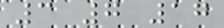3 7 17
